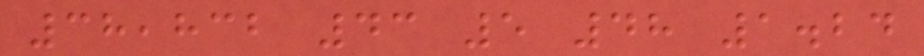38,832 43 5 48 1.24
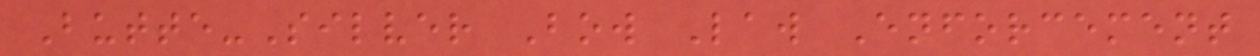Butte-Silver Bow Law Enforcement
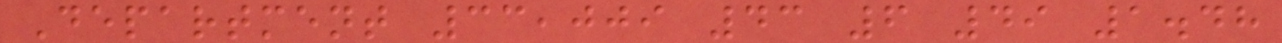Department 33,009 43 6 49 1.48
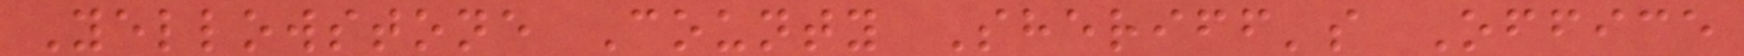Yellowstone County Sheriff's Office
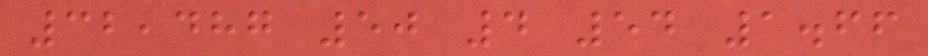32,487 50 4 54 1.66
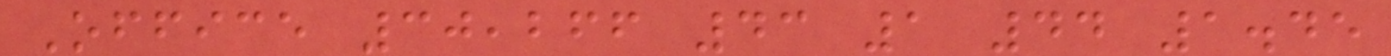Office 30,266 43 1 44 1.45
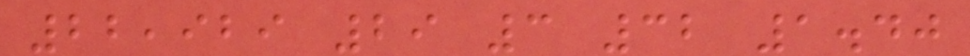22,929 29 3 32 1.40
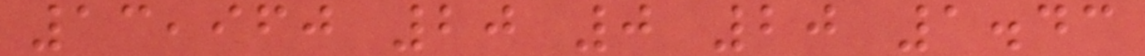13,960 20 0 20 1.43
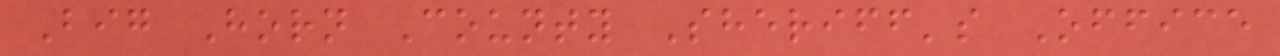Big Horn County Sheriff's Office
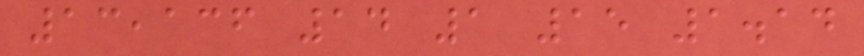13,136 14 1 15 1.14
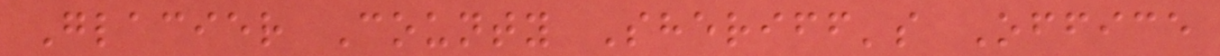Glacier County Sheriff's Office
